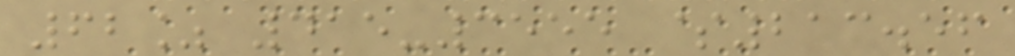62% 415-3555 $213.56
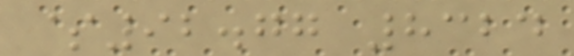$92.77 8324
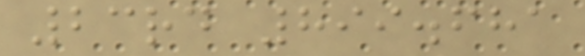23rd 899.681
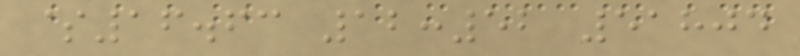$16.63 12:52 51804
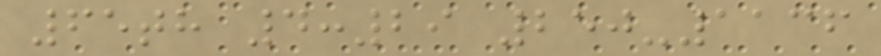65th 4:29 250-1136
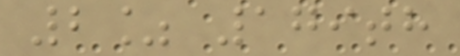2% 179th
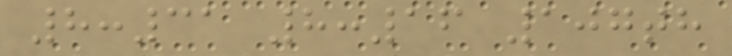8:31 8:16 107th
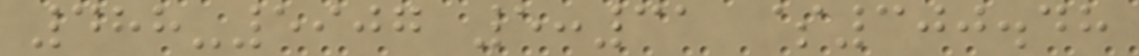488-5907 5:31 $300.48
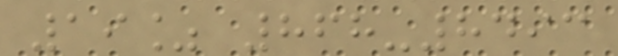19% 868-8493
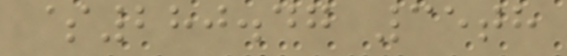$280.47 35th
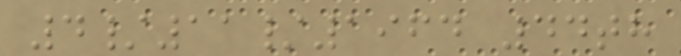4/11/1964 44th
